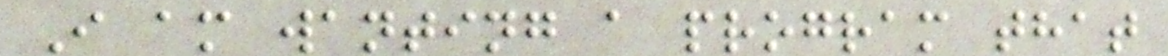I am wanting a program that
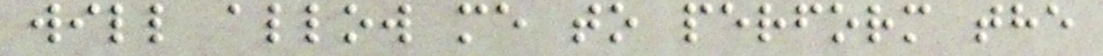will allow me to perform the
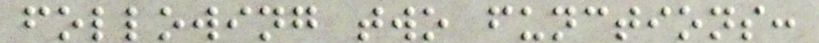following two functions:
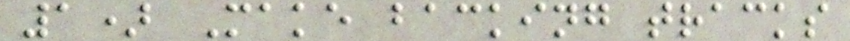1) Make backing tracks
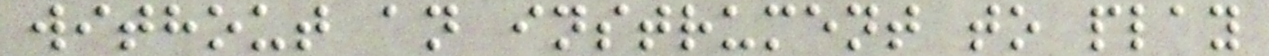without an instrument to play
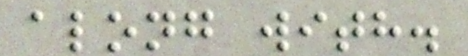along with.
